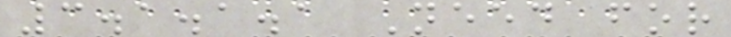3.1.1.1 Need for
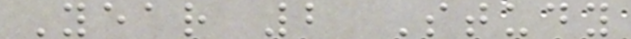Year 2 Study
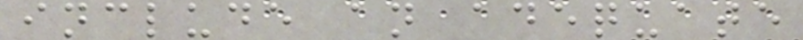include an adequate
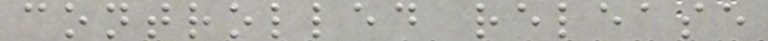controlled release
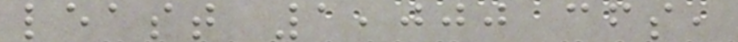least 1,000 cfs,
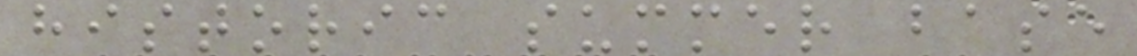historic summer base
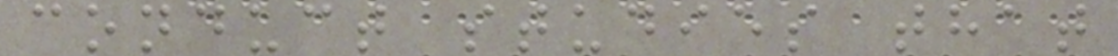conduct studies that
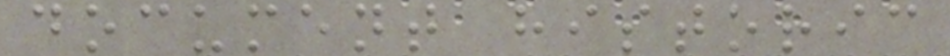document historic
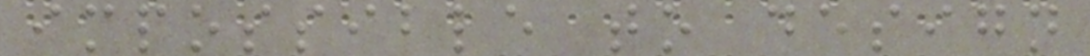impossible to design
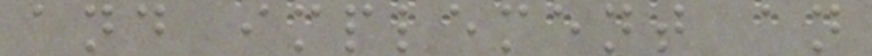and implement an
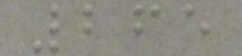265
